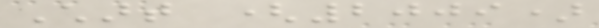Chart (2009)
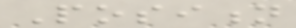Position
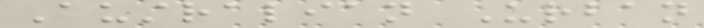Australian Urban
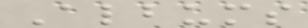Albums
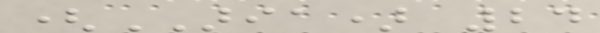(ARIA) 24
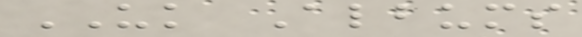UK Albums
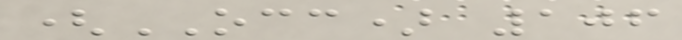(OCC) 106
